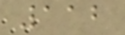112
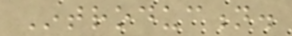Introduction.
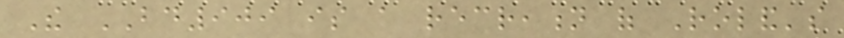The BD909 is a recreation of Roland's
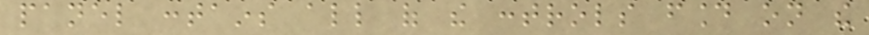panel contains all of the controls found on the
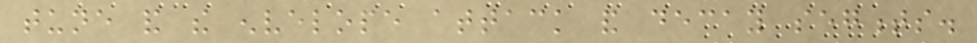tune and the envelope attack and decay segments.
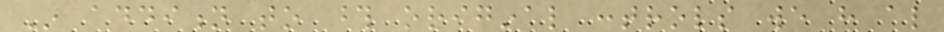In addition to those original controls we have also
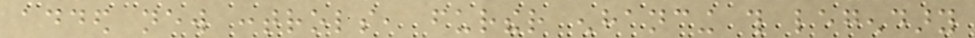added new controls, further enhancing this legendary
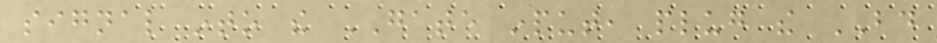signal into the GATE input, plug the BD
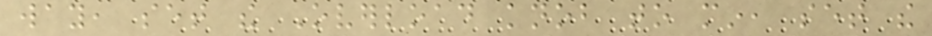way, set the Overload knob to min, set the
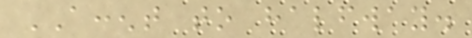ACCENT to halfway.
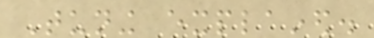Tuning explained.
